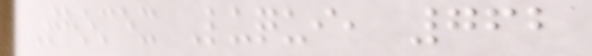Thomex Luqui, 762
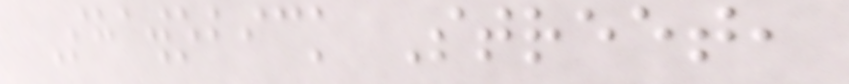Shawobick Street,
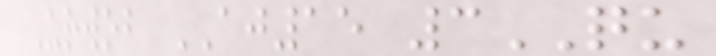Urwob AJ15 3QU
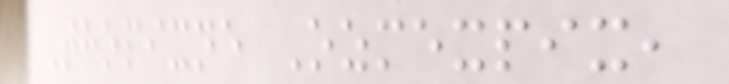Thopixne Ozmexpix,
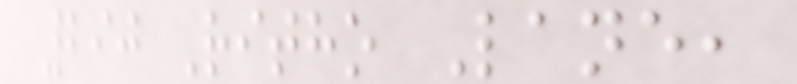290 Ritho Lane,
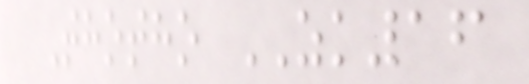Thotho ZK16
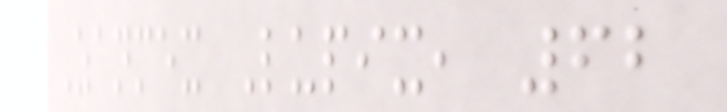Zanmex Lupix, 62
